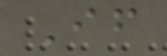If
